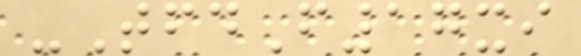-TfdF17xi
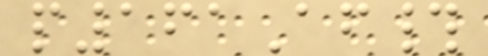p161Af#
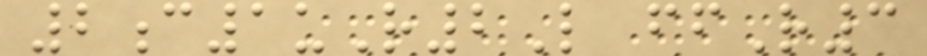2c1uR2L ffR3
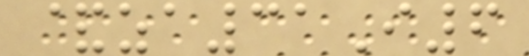&za31I6
